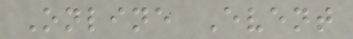Online Event
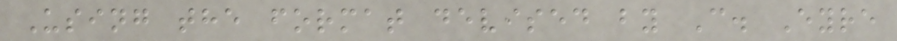Using the format devised by C. Eyre
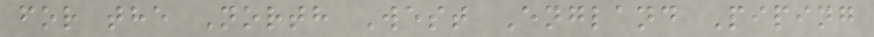for the North West England Piping
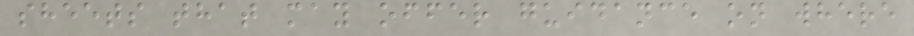sheets that may offer guidance on where
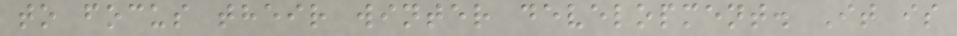to focus their winter development. It is
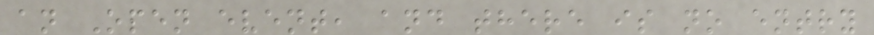an Open event, and there is no entry
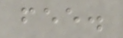fee.
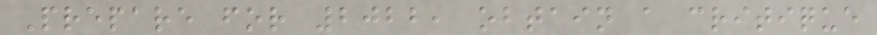Prepare for 2022, obtain a critique
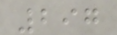297
